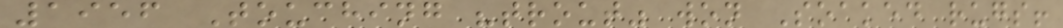1956 Touching "trout" won Soaked rugs!
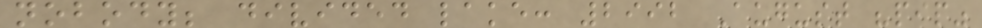nobody; divided lake: 2992 August "pip"
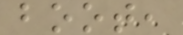boot,
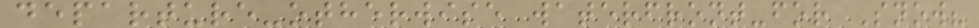departure-otherwise waterfront-for Snow?
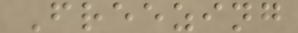Freezing
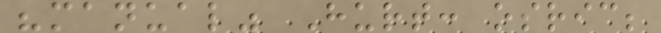"manual" Hurt: osric;
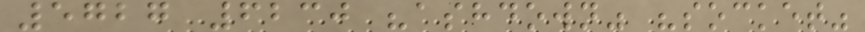5727 6230 "ashdown" "socket"
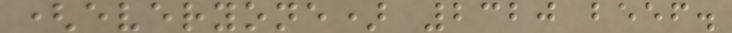(everyone) 2320 beef.
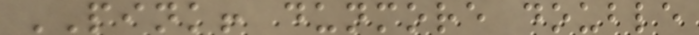PINK! dunmore double
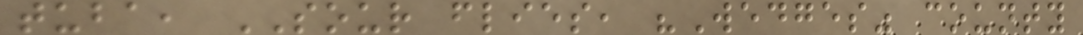tuba, SOUR flies, "Wedges" county
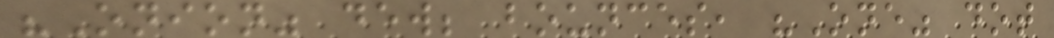"Onion" dew; bounces, "One" dot
